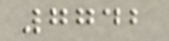7742
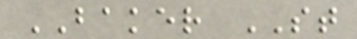BAKER ST
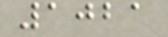1021
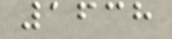1638
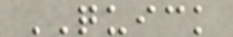QUICK
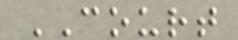COURT
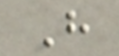H
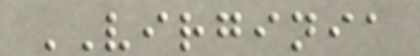VIRGINIA
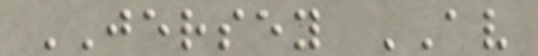JERSEY AV
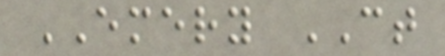EMERY CT
